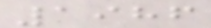1986
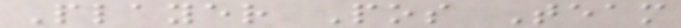Player Pos Team
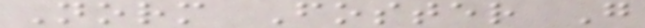Norm Foster G
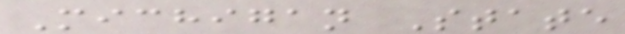Michigan State
